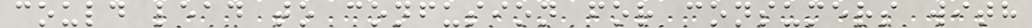could lead to confusion for consumers with
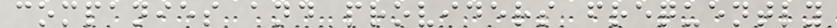companies and providers frequently
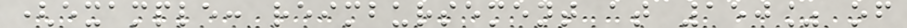(example: reimbursement at 150% of
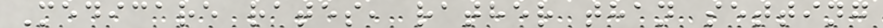Medicare rates, rather than setting
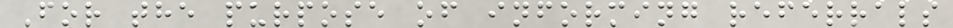For the purpose of informing referrals
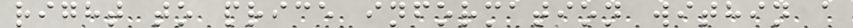right to price information within a
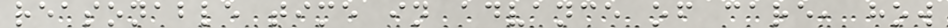reasonable time in advance of care, how
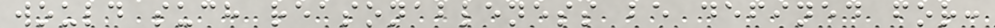would such reasonableness be defined for:
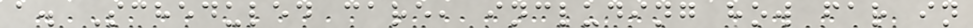a. Scheduled care, including how far in
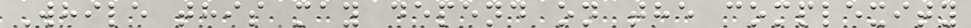While this may depend on the complexity
